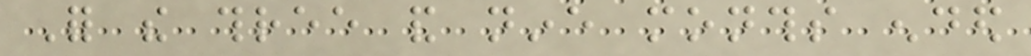For the three and nine months ended
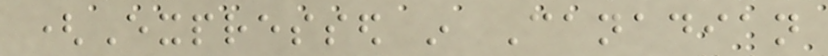(Expressed in Canadian
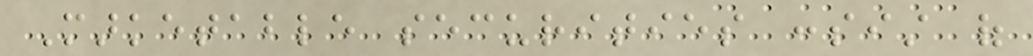Marketable securities consist of
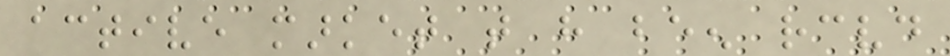active market that have been received
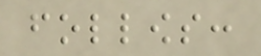follows:
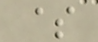$
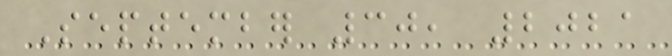September 30, 2021
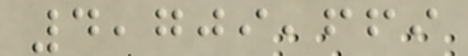4,709,669
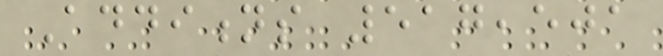Additions 517,501
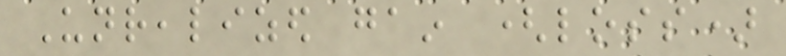Unrealized gain (loss)
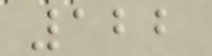122
